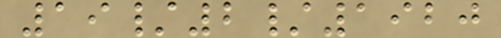19/2/1920
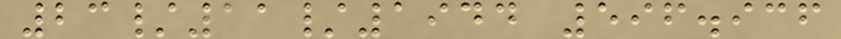23/11/1944 596.936
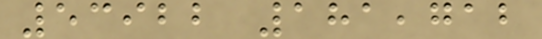53922 181,712
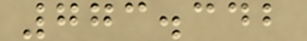773.342
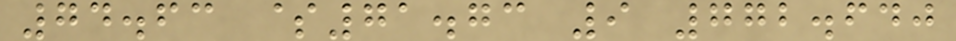74.63 $71.73 9 772.640
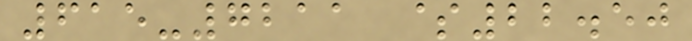615-7211 $22.50
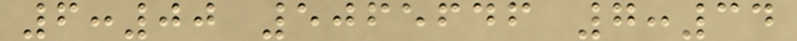6:00 5065646 7:34
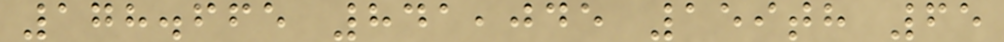178.665 841,045 159th 65
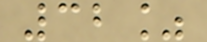32%
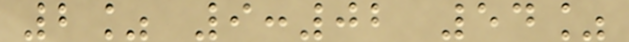2% 9:02 54%
